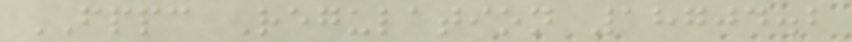FPPC Regulation 18704.2
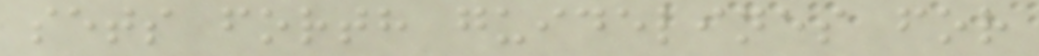sets forth guidelines for
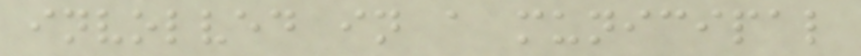involved in a municipal
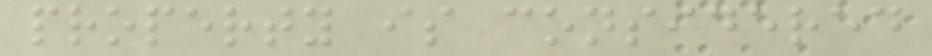property is considered
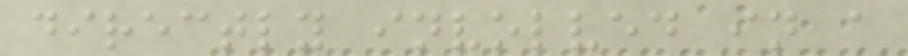directly involved in a
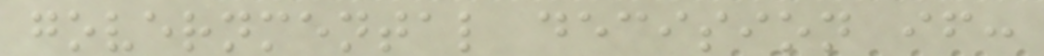governmental decision if:
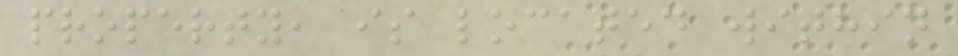property, is located within
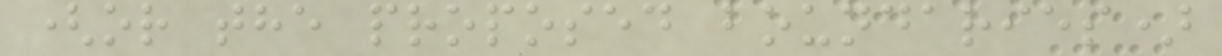(or the proposed boundaries)
